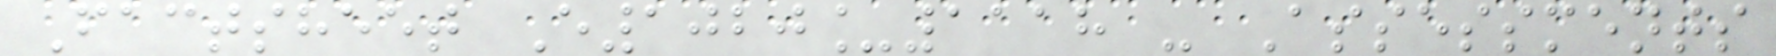Factsheet E1020_1118 - Assessments
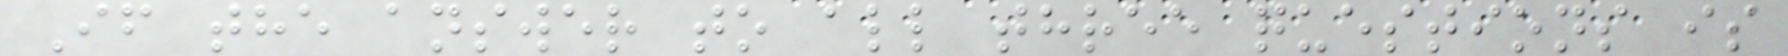If the answer to all three questions is
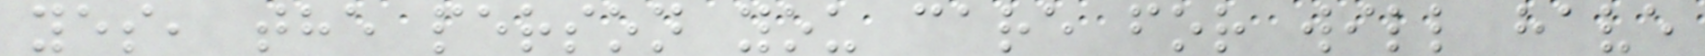yes, the person you care for will have
